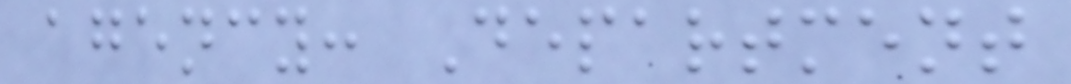agency: Department
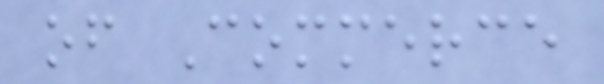of Commerce
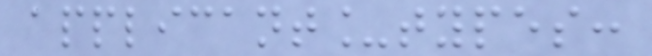applicant_types:
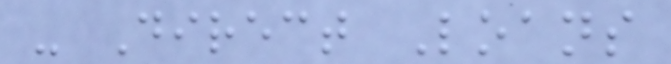- Direct Loans
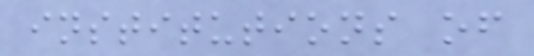institutions of
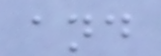and
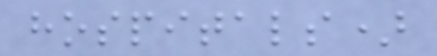hospitals)
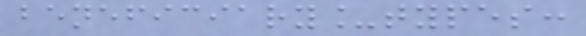beneficiary_types:
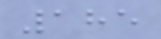185
